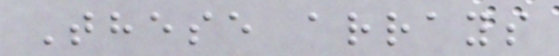These arrays
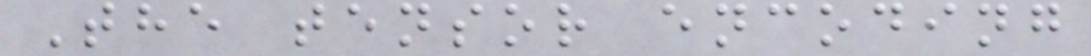The tensor encoding
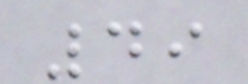49
